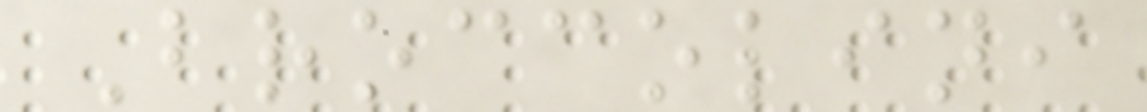Broccolini
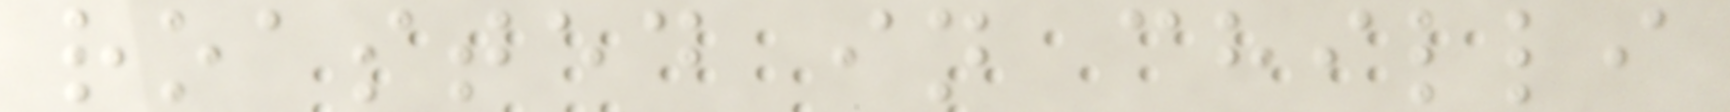roasted in chilli
